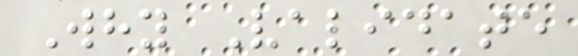Why Validate
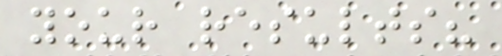your results?
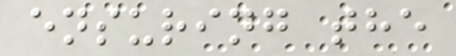ensuring the
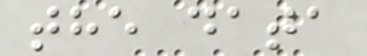the data
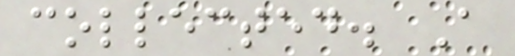collected. A
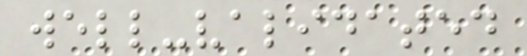well-validated
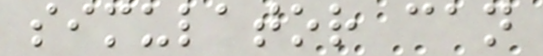simulator can
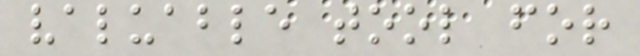valuable tool for
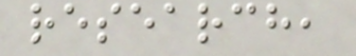research,
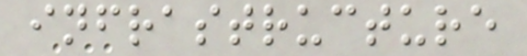infrastructure
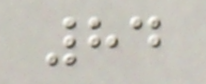84
